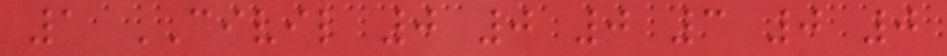1 CIVIL 0 0 0 3 0 0
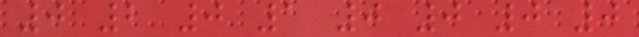0 2 0 1 0 0 0 0
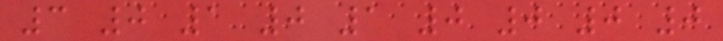3 0 1 0 1 0 0 0 0
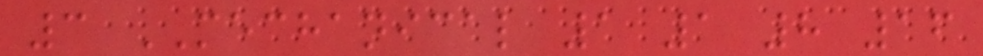3 MECHANICAL 1 1 8 16
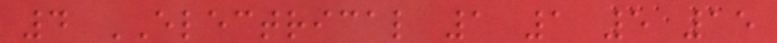4 ELECTRICAL 1 1 5 15
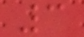3
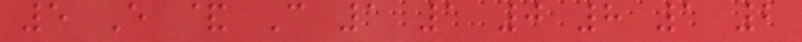5 E & C 1 1 0 8 1 2
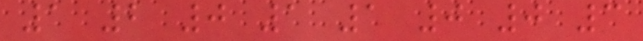1 2 0 1 1 0 0 3
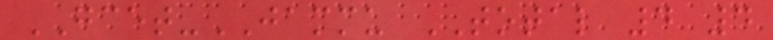GCET-JAMMU TOTAL 4 4
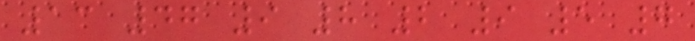13 47 9 8 2 9 5 7
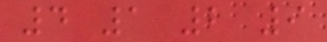4 1 2 9
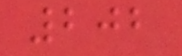202
